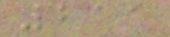211
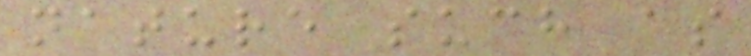nature such as
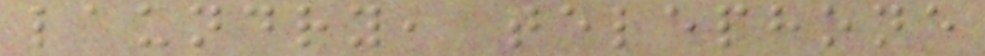laundry, telephone
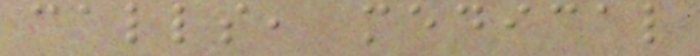calls, medical
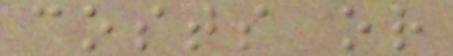costs or
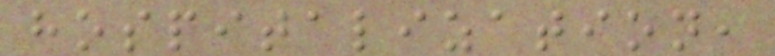hospitalization,
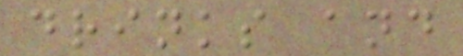drinks and
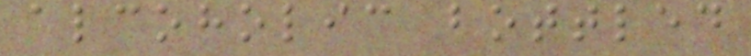alcoholic bottled
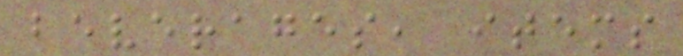beverages, items
